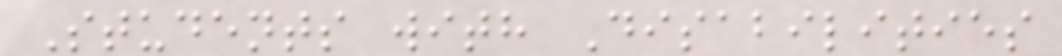Students with Disabilities
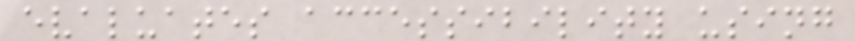evaluates accessibility using
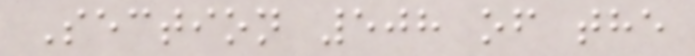Section 508 of the
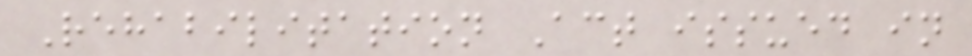Rehabilitation Act issued in
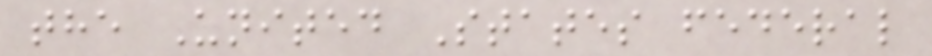the United States federal
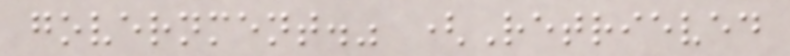government." (Retrieved
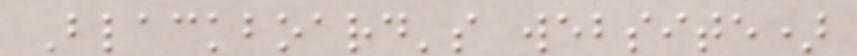Blackboard's website)
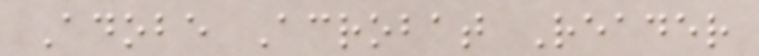Adobe Acrobat Reader
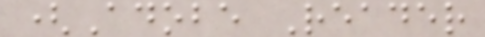(Adobe Reader
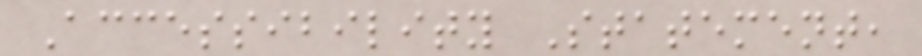Accessibility Statement,
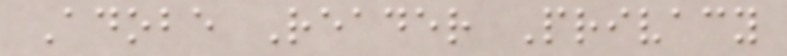Adobe Reader Privacy
